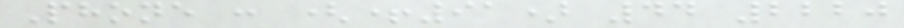Phone : (+91) 44 2220
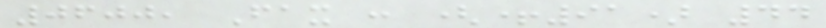0600, Fax : (+91) 44
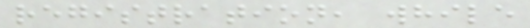registration, while
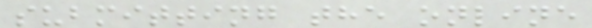submitting the online
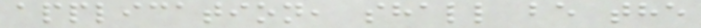application, shall be the
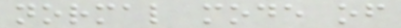normal mode of
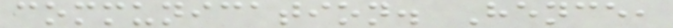communication. Hence,
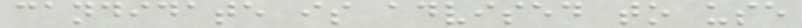candidate is advised to use
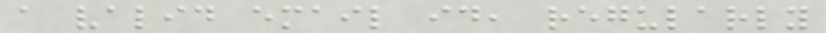a valid email id, regularly
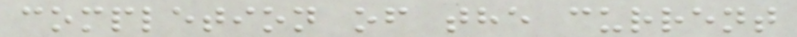completion of the current
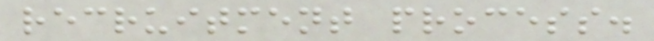recruitment process.
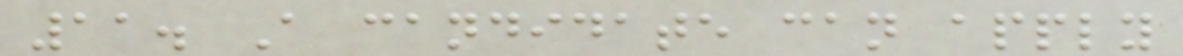11. A candidate can apply
